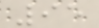95
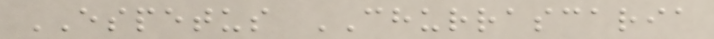ESPETUS CHURRASCARIA
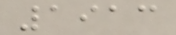1913
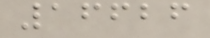16626
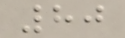80
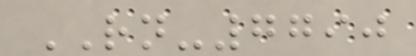RN-7790
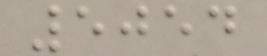5054
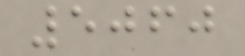5060
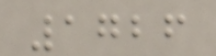1726
